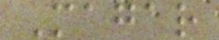Magar
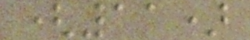(11)
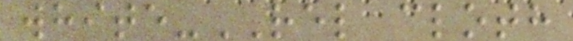white-REL cloth
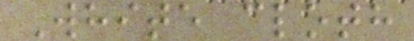White cloth
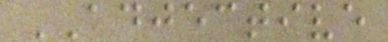ADJECTIVE
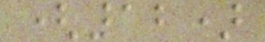(12)
